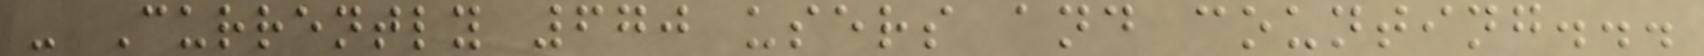- Currently 670 users and counting...
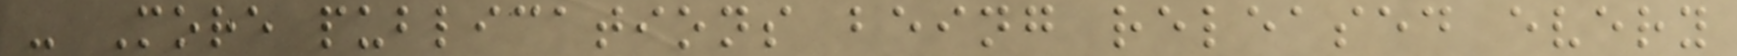- More publications being released every
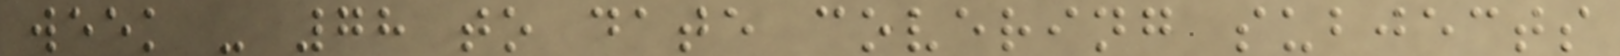week - 78 to date covering subjects
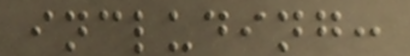including:
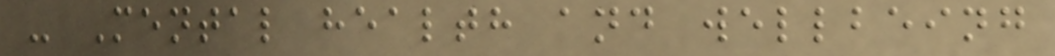- Mental health and wellbeing
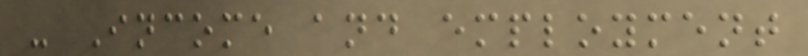- Income and employment
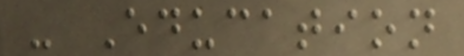- Education
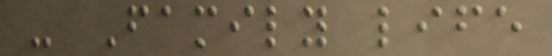- Family life
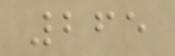265
